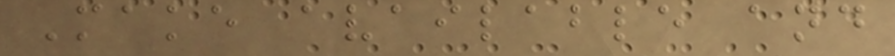Make available and
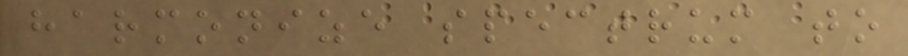harmonize spectrum to
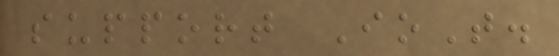support IoT.
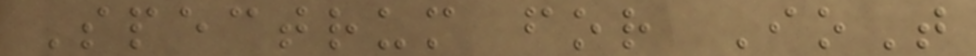Spectrum for IoT
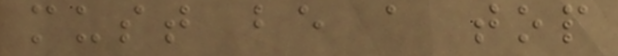must be a top
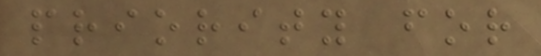priority for
